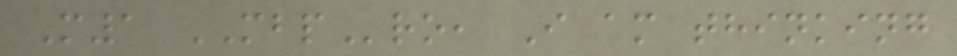M1 MBPro, I am thinking
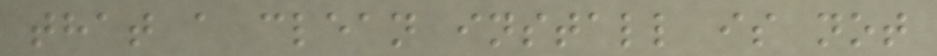that a clean install is not
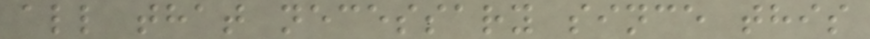all that necessary since this
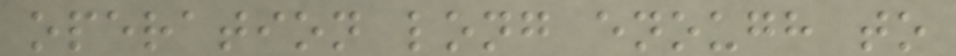operation long enough to
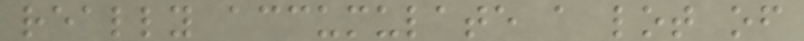really accumulate a lot of
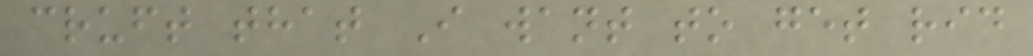cruft that I want to get rid
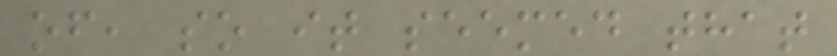of, so it seemed that
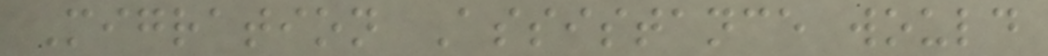Migration Assistance would
